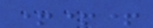+++
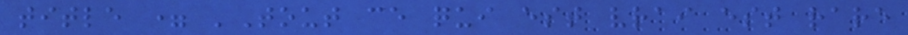title = 'Tout ce qui est vrai est rare
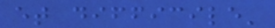et difficile'
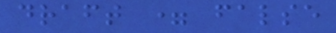draft = false
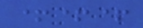+++
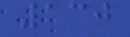130
